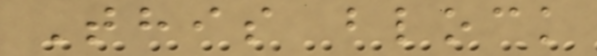This block
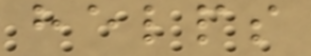helps
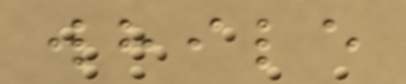while
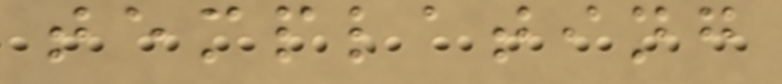templating
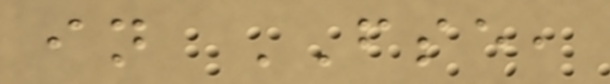in FSE,
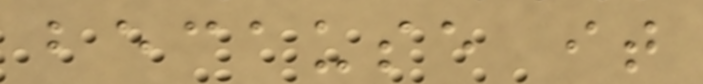because it
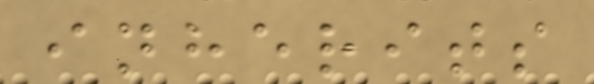inherits
